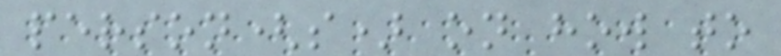person(s) on how to
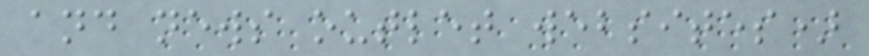and news outlet websites)
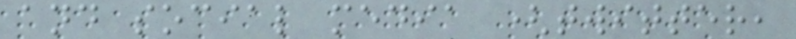and social media (twitter,
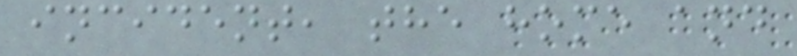incident, the home and
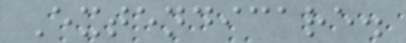Extendicare.
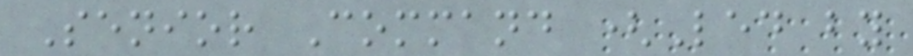Senior Command (Led by
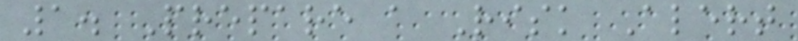1. Prepare a Risk Alert
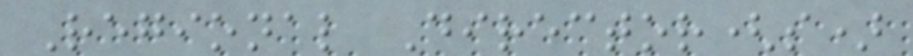Regional Director(s)
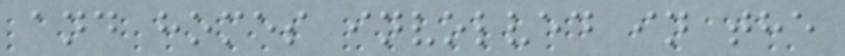and homes involved in the
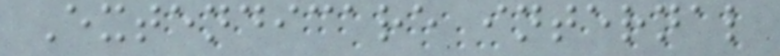Extendicare internal
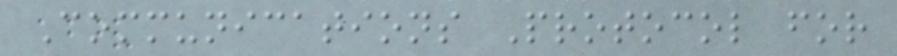Communications Protocol for
